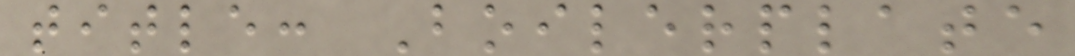title: Boilerplate
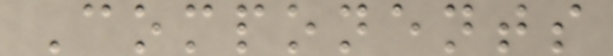Components
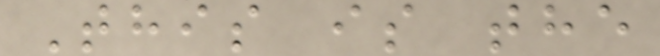This is the
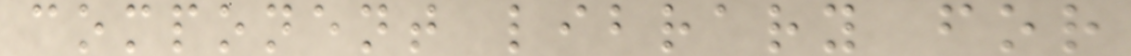component library for
